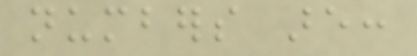numbers are:
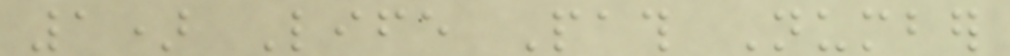1) Life Path Number
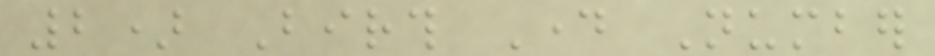2) Birth Day Number
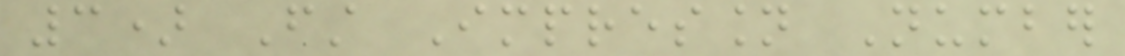3) First Impression Number
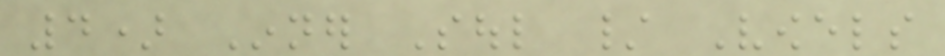4) Inner Soul / Vowels
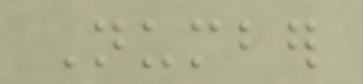Number
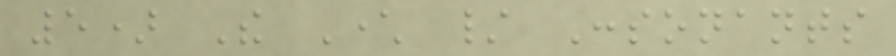5) The Character / Consonants
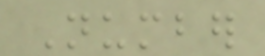Number
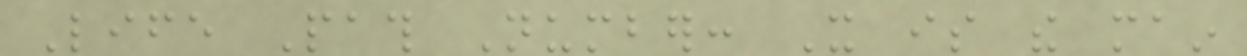Life Path Number: It is the main
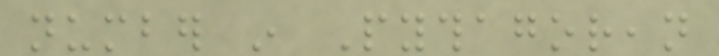number in Pythagorean
